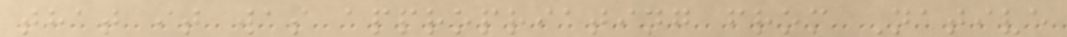that it was appropriating from Native
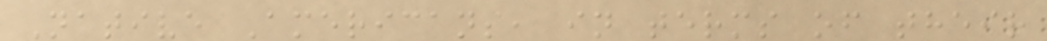Native Americans, in terms of their
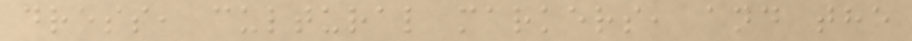dress, cultural markers, and the
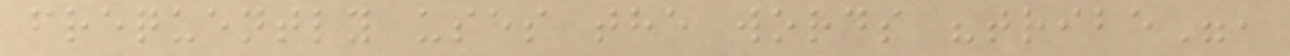frequently uses the words "tribe",
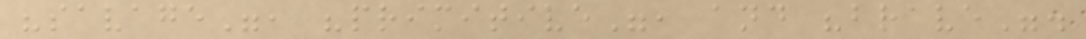"savage", "primitive", and "brave".
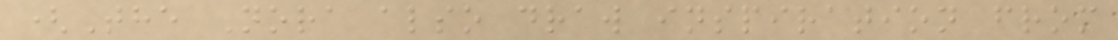(The Nora also draw inspiration from
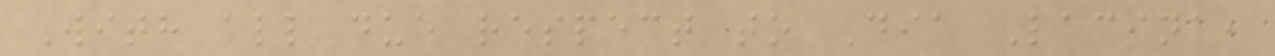With all due respect to Dia Lacina,
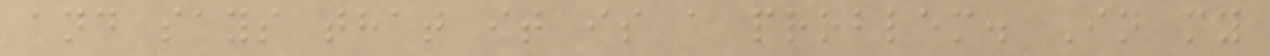and says that it is a problem. In my
